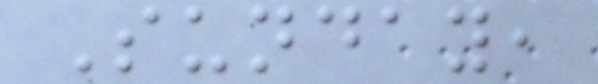Sunday,
